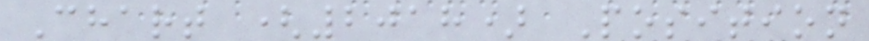Chart (2018) Position
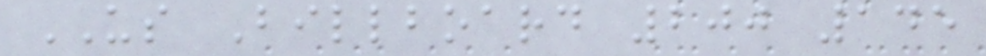US Billboard 200 145
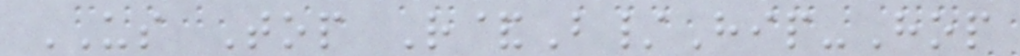US Top R&B/Hip-Hop
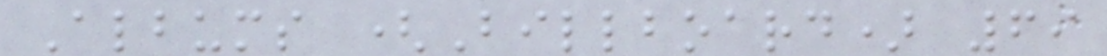Albums (Billboard) 69
